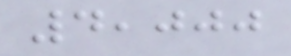4,000
